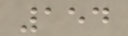154
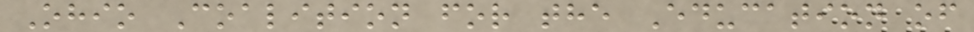Ohio Coalition for the Education of
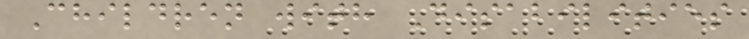Children with Disabilities
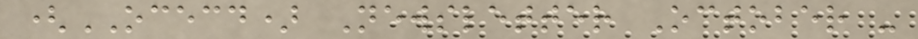(OCECD) Newsletter October -
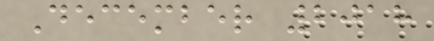December 2018
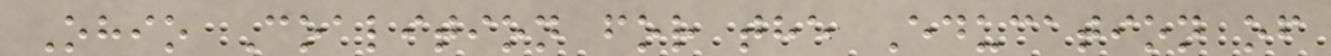Ohio Coalition for the Education of
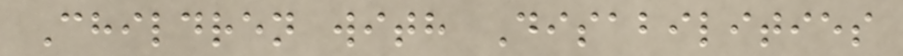Children with Disabilities
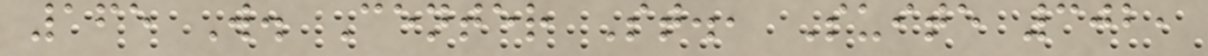165 W. Center St., Suite 302,
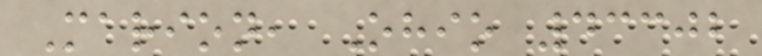Marion, Ohio 43302
